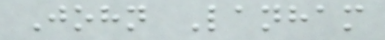John Lanham
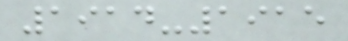1914-1915
